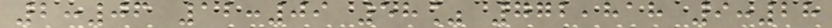2:06 12:09 58% 772,818 9:28
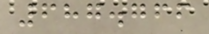687.766
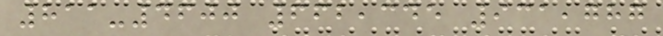811-4600 662,345 931,787
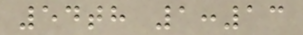54th 1:13
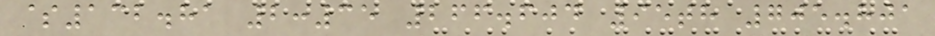$132.81 2:35 266.604 95th 705.801
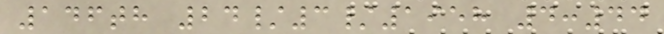146th 24/3/1958 4:44
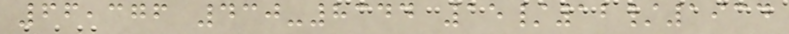66,376 430-8344 15/12/1934
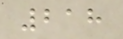218
